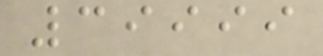39999
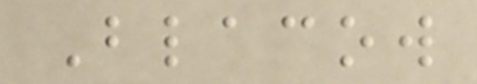Blacow
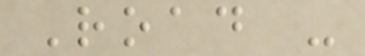Road -
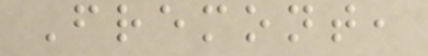Fremont,
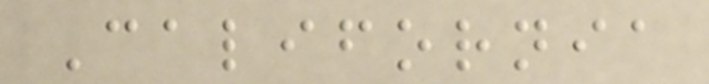California
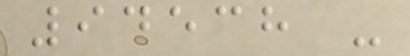94538 -
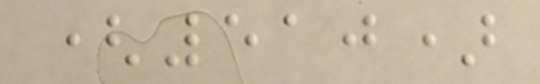(510)
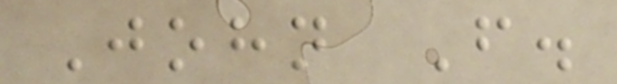John F.
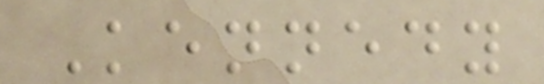Kennedy
